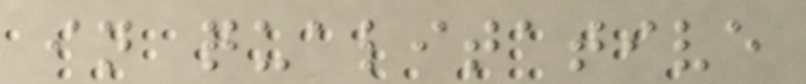in qualitative
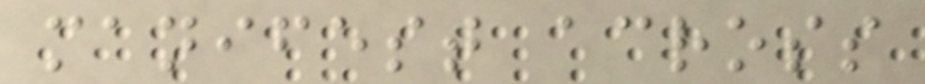manifest across
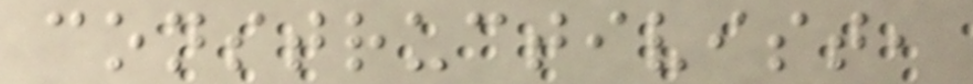constructivist,
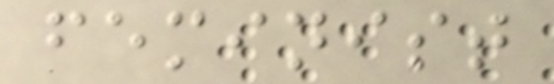feminist
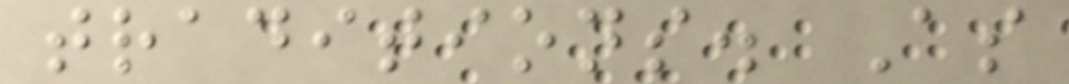traditions. As
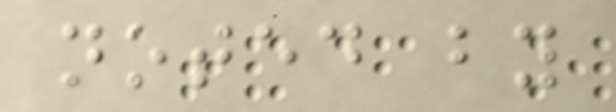noted by
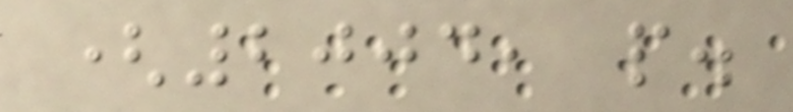(2004, p.
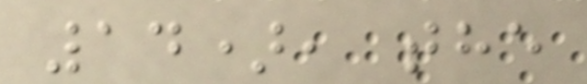14), the
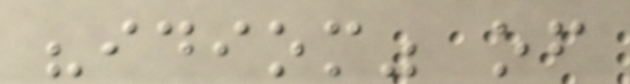"idiom" of
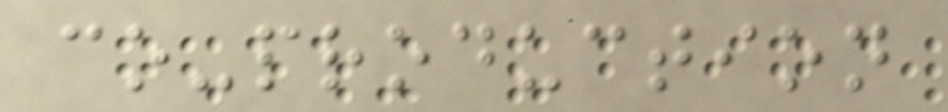co-production
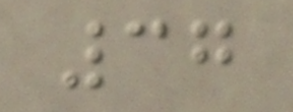37
